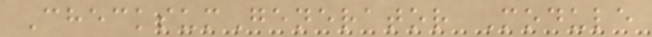ChecksumGenerator Module
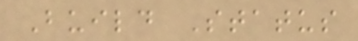Build Status
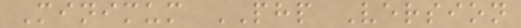Minimum PHP Version
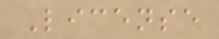License
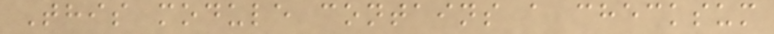This module contains a checksum
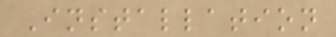Installation
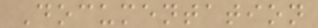Documentation
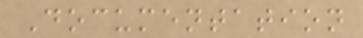Documentation
